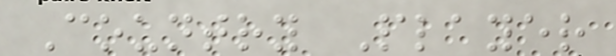Country Player
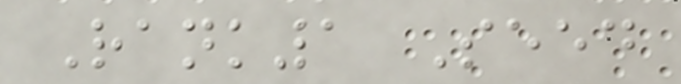Rank1 Seed
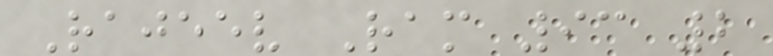Rajeev Ram 93 2
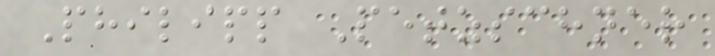Philipp Petzschner
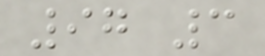97 3
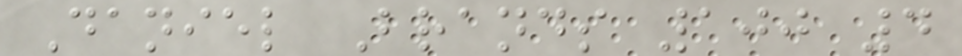Daniel Brands 100 4
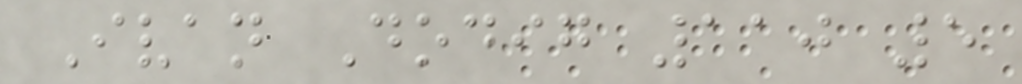Ivan Dodig 110 5
